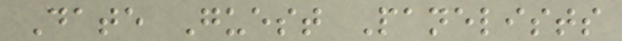Date Guest Panelists
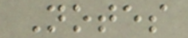Notes
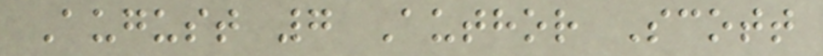August 7 Author Scott
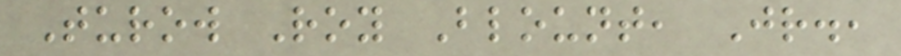Turow Roy Blount, Jr.,
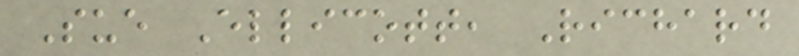Sue Ellicott, Richard
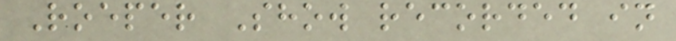Roeper Show recorded in
